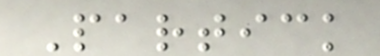Partick
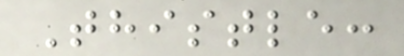Thistle:
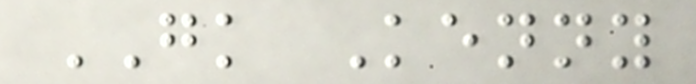GK Kenny
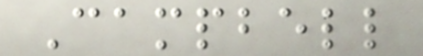Campbell
